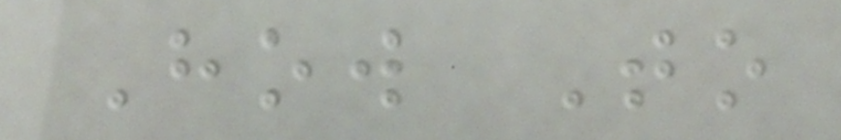How To
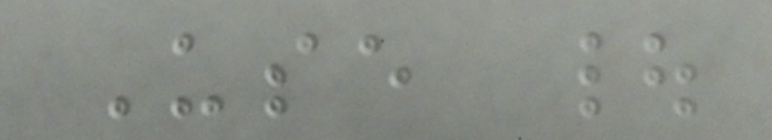Use |
